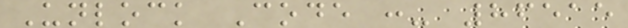Unlock Code :- 86515
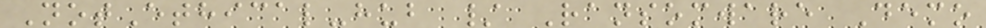NotEthical-hub / Ransomware Demo
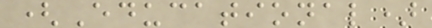(Educational)
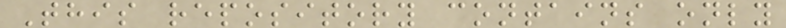This repository contains only
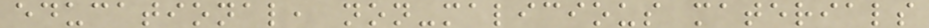educational, non-malicious materials
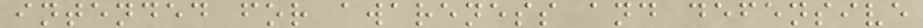intended for awareness and defensive
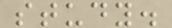study.
